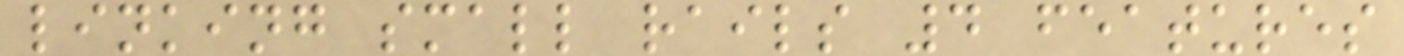linking small rails 4 features
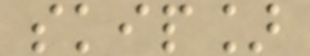skip]
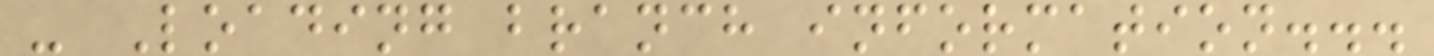- Loading branch information...
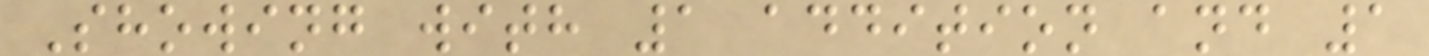Showing with 1 addition and 1
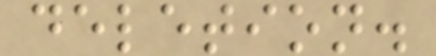deletion.
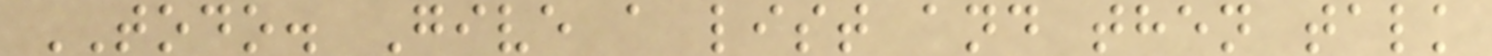TODO. Give a list and then talk
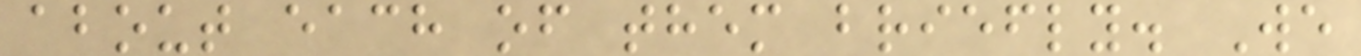about each of them briefly. We
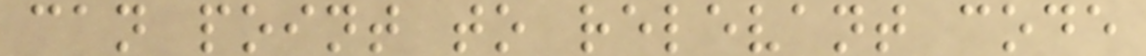can point to relevant code
